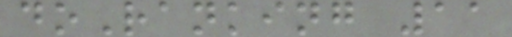doRanking 11
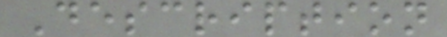Description
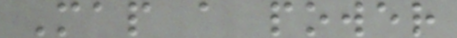Map a power
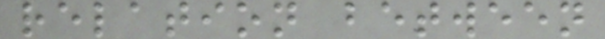relation between
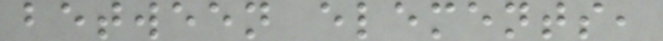between elements,
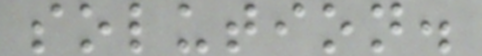solution.
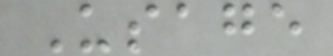Usage
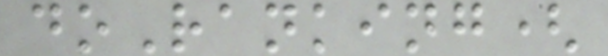doRanking(
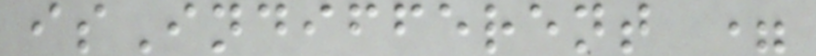isIndifferent =
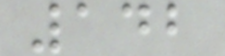142
